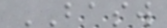BASW
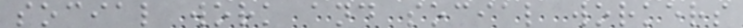social work and social workers
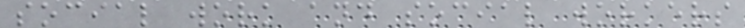social work and social workers
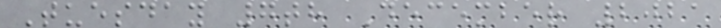Tuesday 7th December 2021
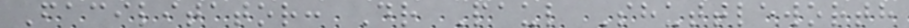Facilitator: Dr Paul Shuttleworth
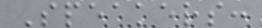Speakers:
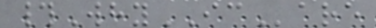#WhyICare
